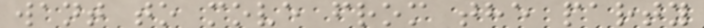want to move from the party
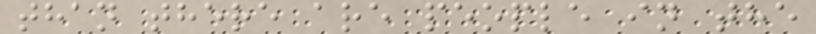than there are people in the
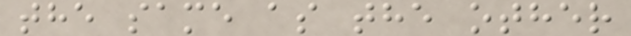the same as the other
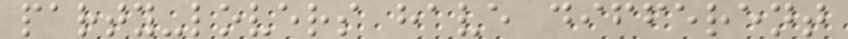party-lovers have different
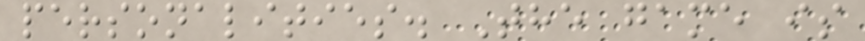personalities. The game is
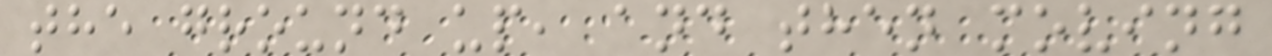the ground up, and then moving
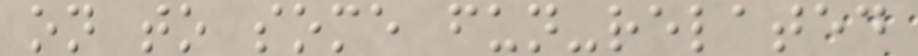on to some fun-related
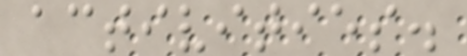activities.
